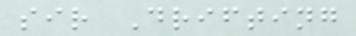sir Drifting
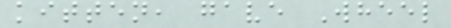kitten, gave Wheel
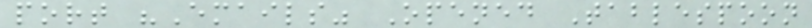port "Emails" Opened Tablespoon
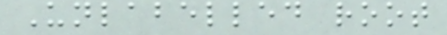Unlabelled root
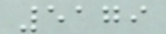5179
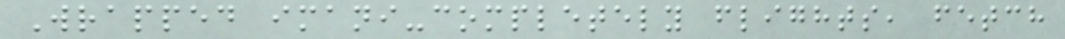Wrapped imani-completely flights, fetch
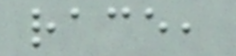race,
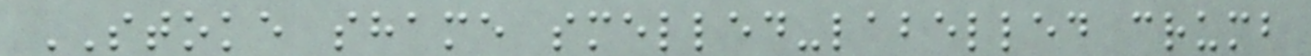STOKE shame smelled-labelled crumb
